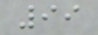99
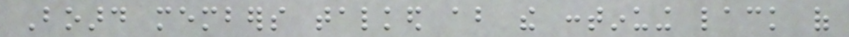Board members talked about the continuing lack of
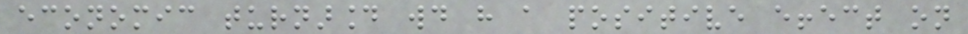economic turnaround would have a positive effect on
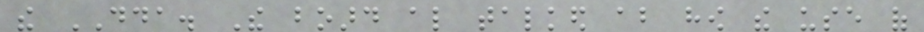the DDA. The board also talked about how the use of
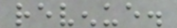revenue.
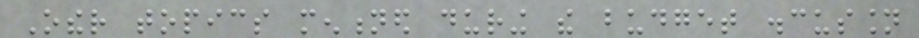Other topics mentioned during the budget discussion
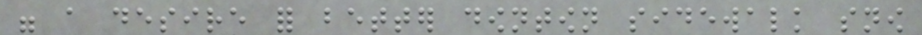were a desire for better downtown sidewalk snow
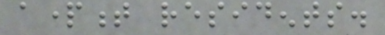apartment residents.
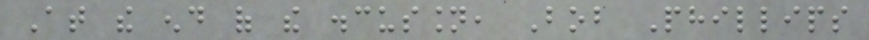At the end of the discussion, Bob Phillips
